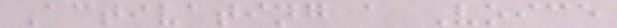Activating a Voice
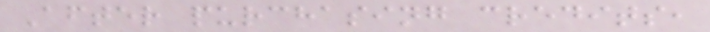After purchasing credits,
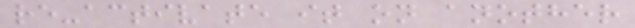re-activate it on another
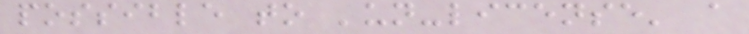possible to 'un-license' a
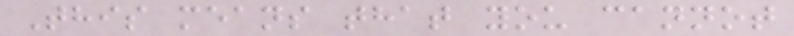This means that you cannot
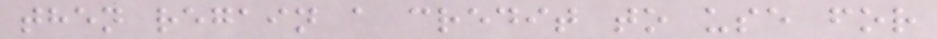then regain a credit to use for
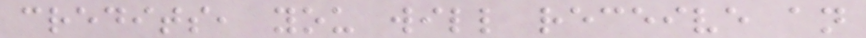credits, you will receive an
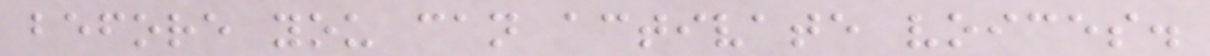before you can activate voices.
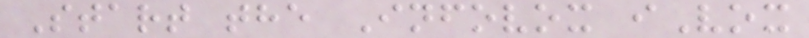Start the Infovox iVox
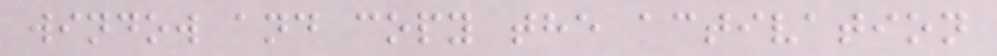window and copy the activation
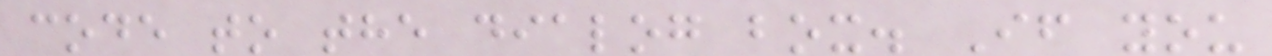code to the dialog box. If you
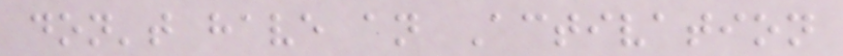don't have an Activation
